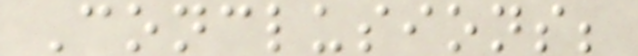Conclusions;
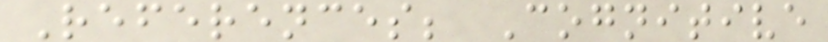References; Cognitive
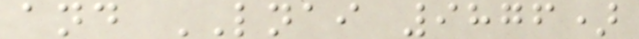and LNAI 9876)
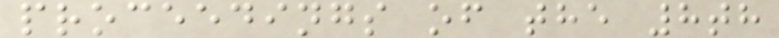proceedings of the 8th
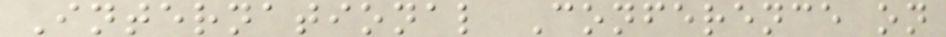International Conference on
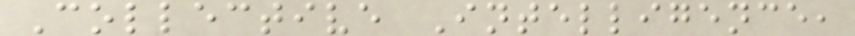Collective Intelligence,
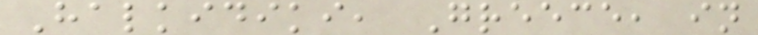Halkidiki, Greece, in
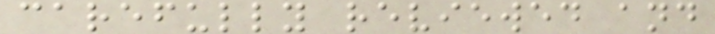carefully reviewed and
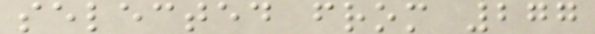selected from 277
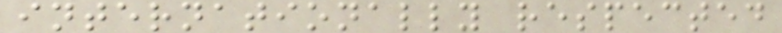internationally respected
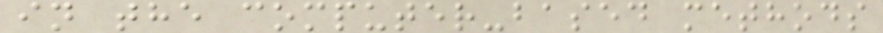in the computer-based methods
